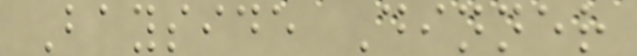Bayside Dinner
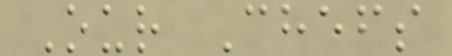Our Chefs
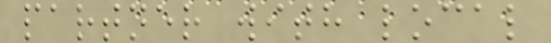partner with local
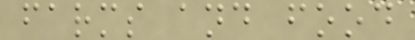farms and food
